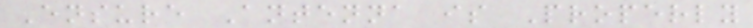Ensure Antenna is Properly
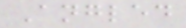Angled
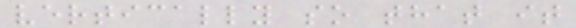vertically so that it
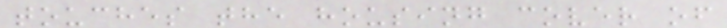touches the housing cover of
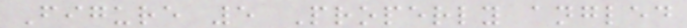Figure 5 Properly angled
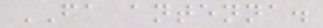FA antenna.
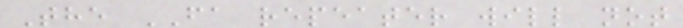The FA repeater will not
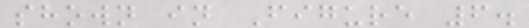shown in Figure 6.
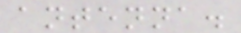antenna.
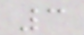3
